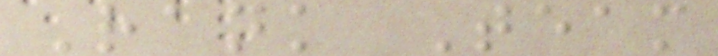Rank Team
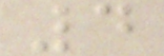4
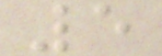5
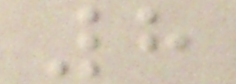8
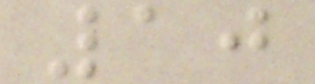10
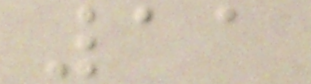11
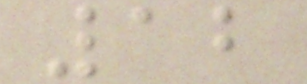12
